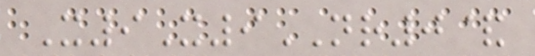X9X9NR0&
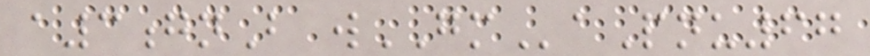a3gnB wGMaPnu67
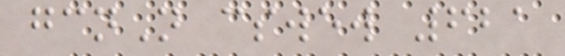gcnN cswew 621
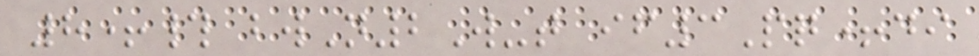8+# bwN2W-t if3Pq+di
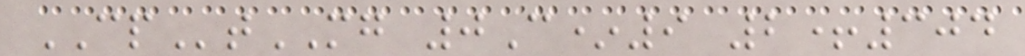CPtMG 0C*9 2+304
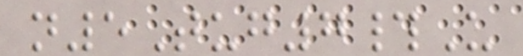n5Tug7#U
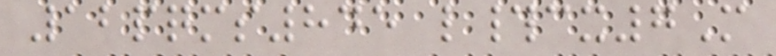12pqms845 l#cx7M
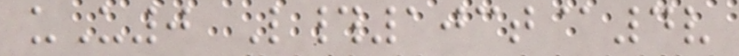uU0 L#103t@4v
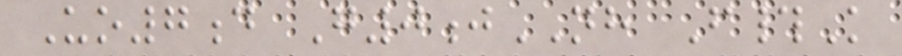Uo7d G0jNH F#K
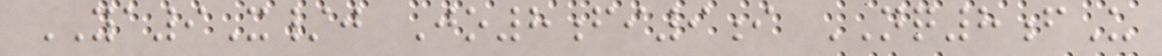YA9X/j Jo8fi9i NQ8fU
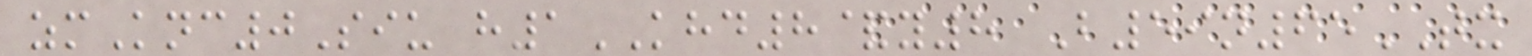zmKnc0Siu h1KHD8&y8 B59n65TX
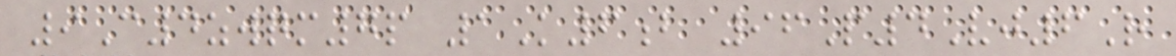9C4zwqm7p 1K6b 96P4Vj6R
